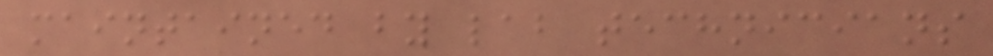maintained by lab technicians
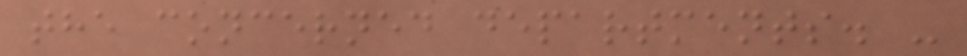the concerned departments. -
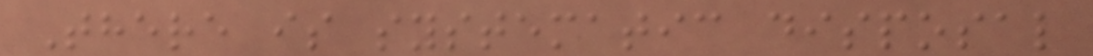There is systematic disposal
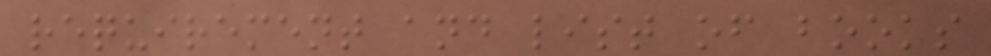requirement and list of books
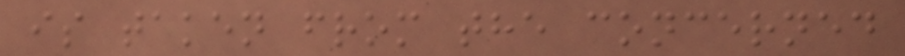is taken from the concerned
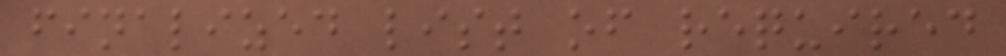finalized list of required
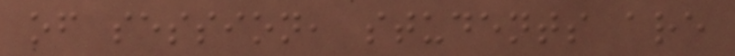of session, students are
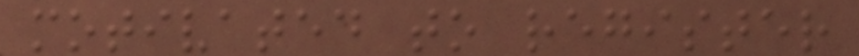motivated to register
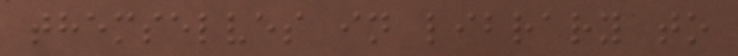themselves in library to
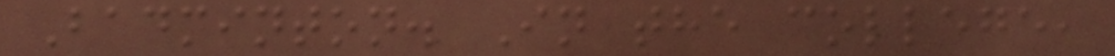Badminton. In the college,
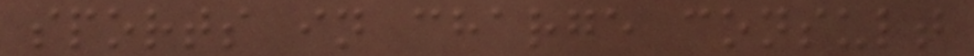sports in charge consult
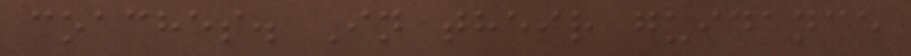coaches. In their guidance
